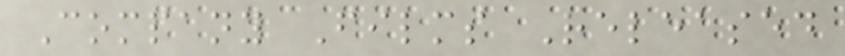Company Films Released
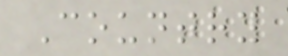Country
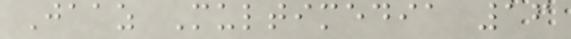Jaaz Multimedia 16
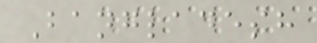Bangladesh
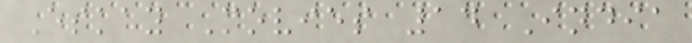Eskay Movies 14 India
